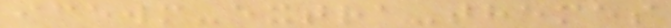icewm-extra-themes
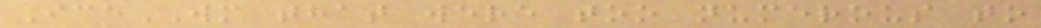IceWM that were too numerous to
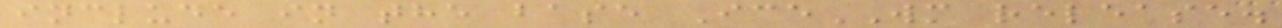include in the base IceWM release.
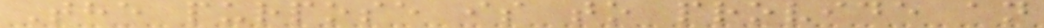The purpose is to provide an
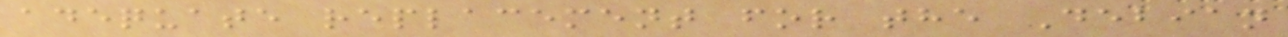adequate replacement for the Debian
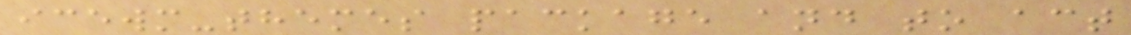icewm-themes package and to act
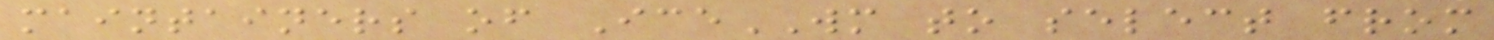maintainers of IceWM to select from
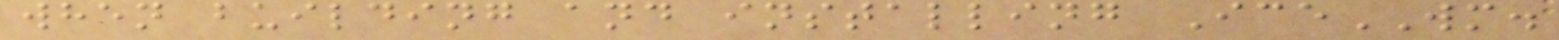when building and installing IceWM.
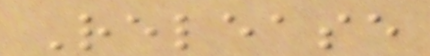Release
